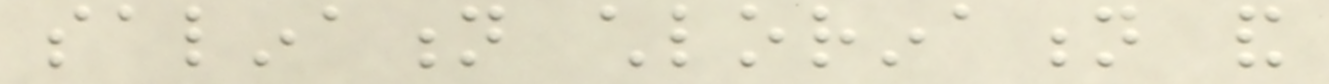salination chlorination and
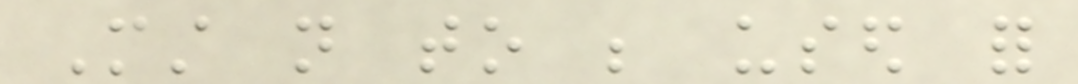Must not to be used for
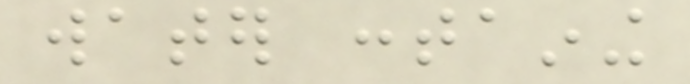water containing
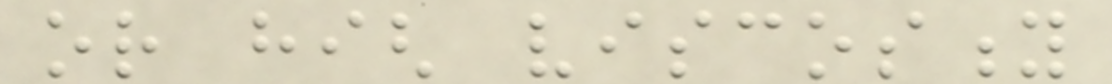or high viscosity
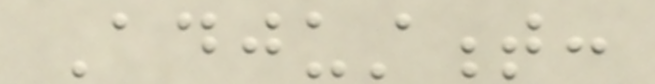Adjustment:
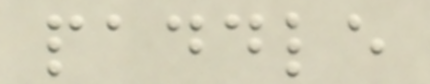paddle
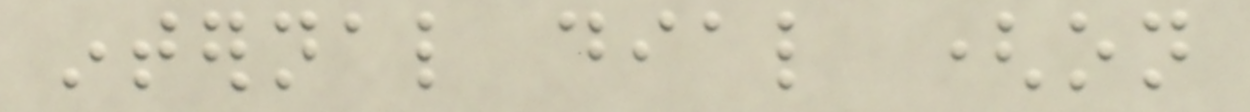internal dial (on
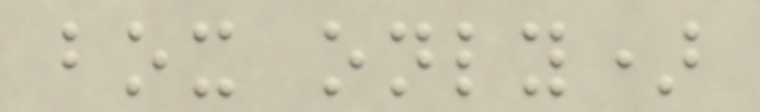box only)
